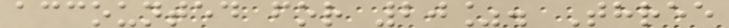accounted for 20%. Three
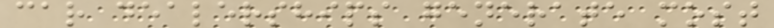car dealerships generate most
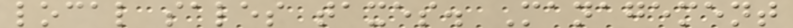local sales taxes. Management
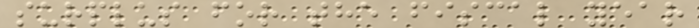surplus for the fiscal year
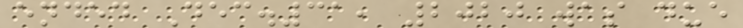ended Dec.31, 2020 was due
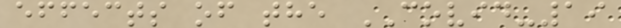effects of the COVID-19
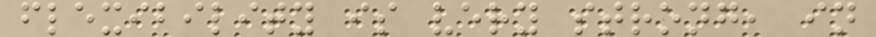flexibility is very strong, in
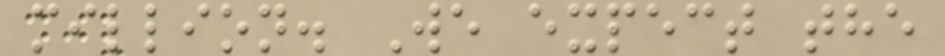million. We expect the
